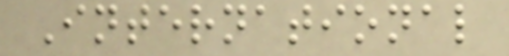International
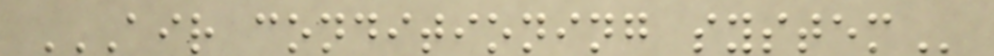AIR CONDITIONING SYSTEM
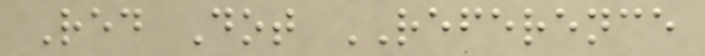Red Dot REFERENCE
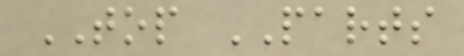TOP PARTS
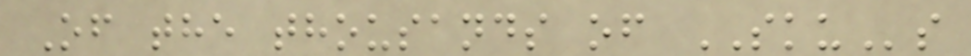Of the thousands of SKUs
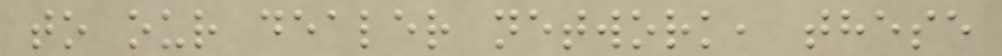to our dealer network, these
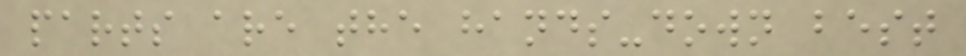parts are the hands-down best
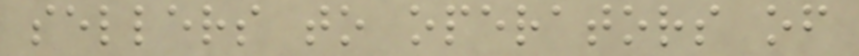sellers to operators of
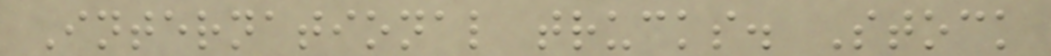International trucks. Stock
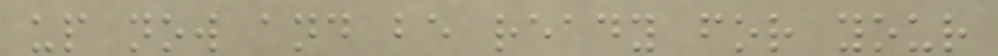up now and be ready for your
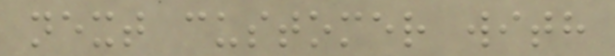next customer with
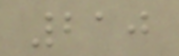210
